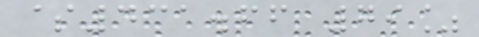$431.66 79%
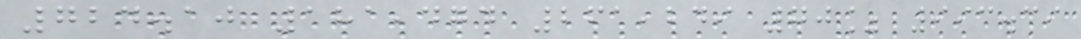724.10 181,474 261,249 70% 993.39
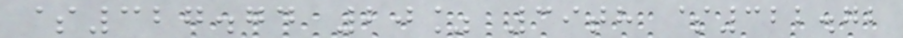$327.74 20% 39th $322.72
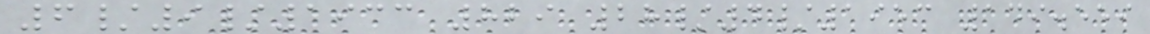6/9/1933 829 28/4/1953 149.559
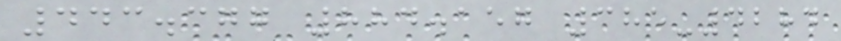443.377 884.157 385-4284
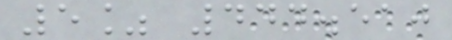5% 444.510
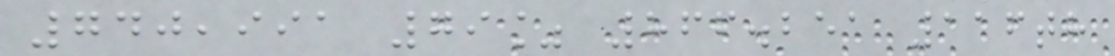740,991 79% 866.251 116th
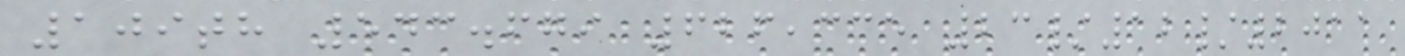109th 543.679 626,335 23/12/2011
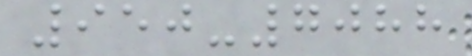950-7088
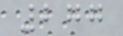277
